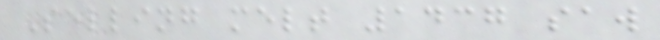Selling melt 1437 saw
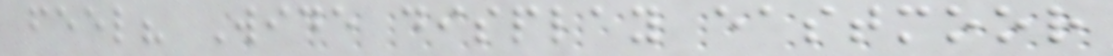feel? Wide display eastmoor
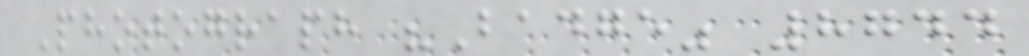Photograph "Badge" 8744
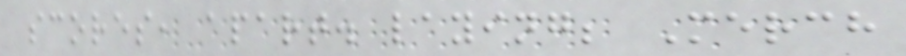scores, apart. laying; Merch
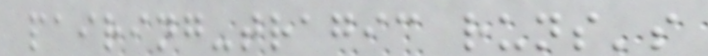pairing-tragic runs's
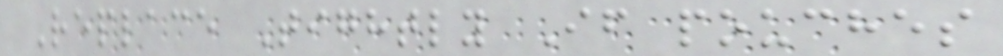Replace Tightly If pouches
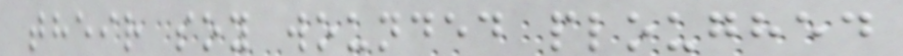their soy wounded ploughed
